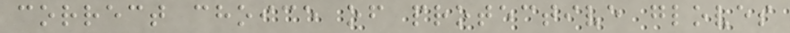correct choice of protective gloves
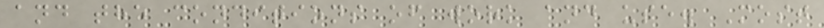and the conditions of work and use. Most
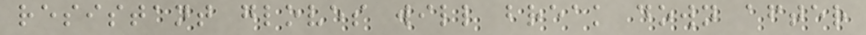resistant gloves will break down after
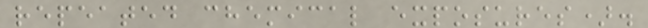repeated chemical exposures).
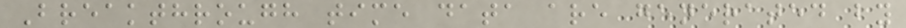Breakthrough time data are generated by
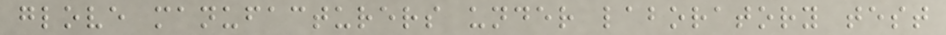glove manufacturers under laboratory test
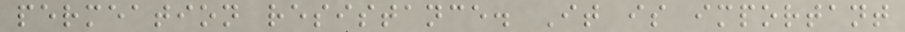permeation resistance. It is important
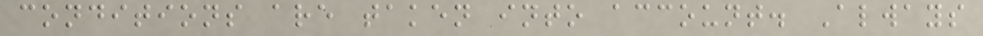conditions are taken into account. Always
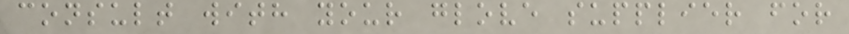consult with your glove supplier for
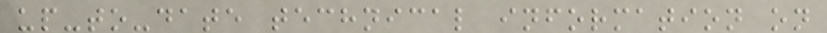up-to-date technical information on
